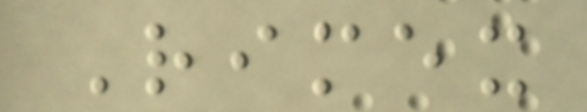Rimex
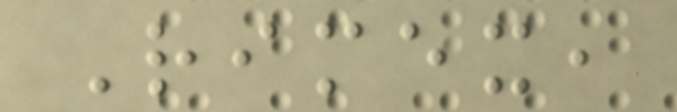Rimex,
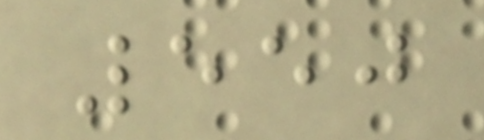550
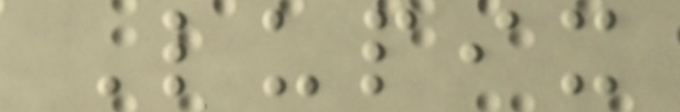Lupix
